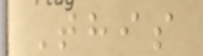This
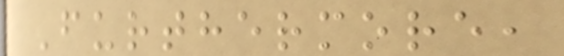Furthermore,
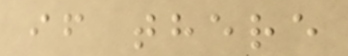if there
